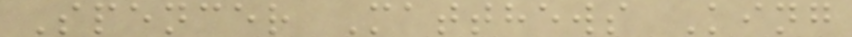Spencer Matthews King
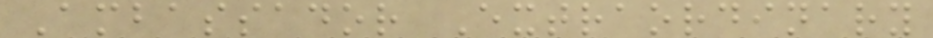Ambassador Extraordinary
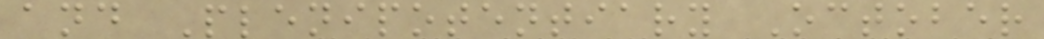and Plenipotentiary October
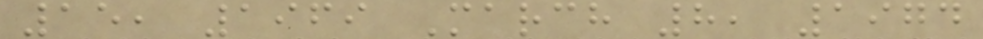15, 1969 March 8, 1974
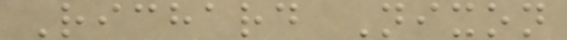Richard Nixon
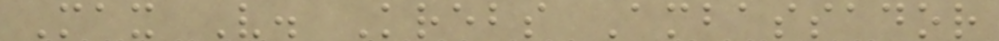Max V. Krebs Ambassador
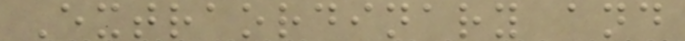Extraordinary and
